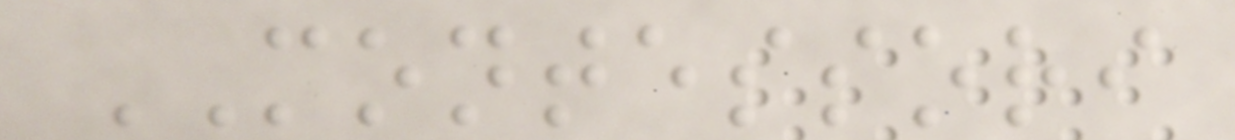MONTESSORI
